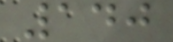140
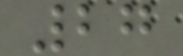27
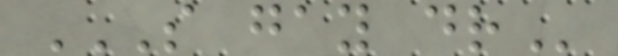S GAY DR
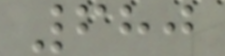680
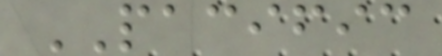PACIFIC
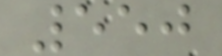550
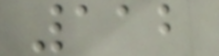112
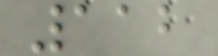112
